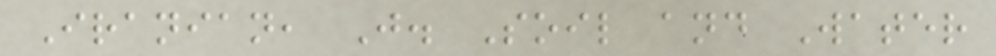Iranian, J. Soil and Water
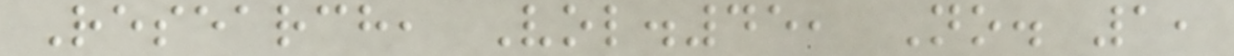Research, Vol.45, No. 1,
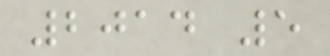2014 5
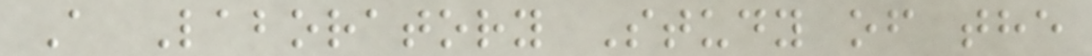A Laboratory Study of the
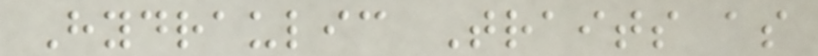Hydraulic Traits as
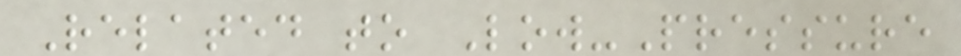Related to Low-Pressure
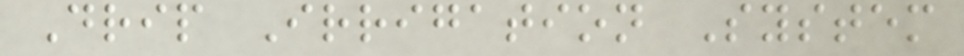Drip Irrigation System
